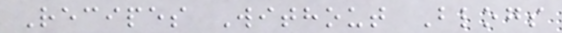Recipes Without Blogs
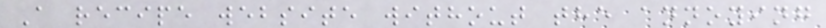A recipe website without the annoying
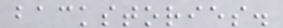backstories.
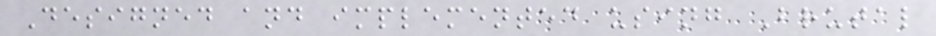Designed and implemented using Brutal
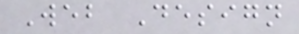Web Design
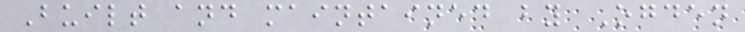Built and maintained by Ogden
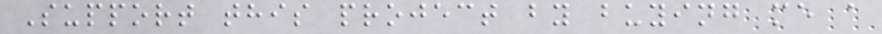Support this project by buying me a
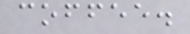coffee.
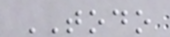TODO
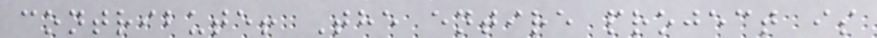contribute! The entire project is
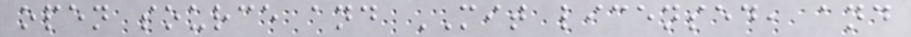open source and MIT licensed, and
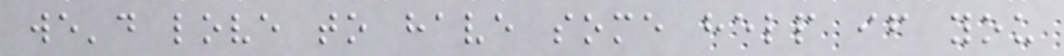we'd love to have some help if you
